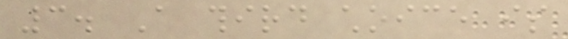3. A third choice is
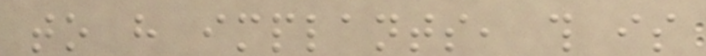to have implants, this is
